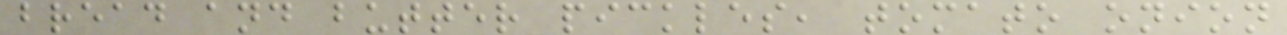bread and butter pickles, tomato onion
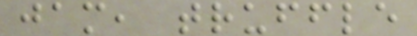jam, truffle
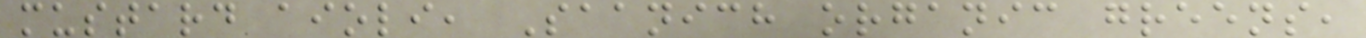mustard aioli, Saanich organic greens,
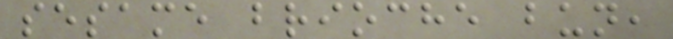sesame brioche bun,
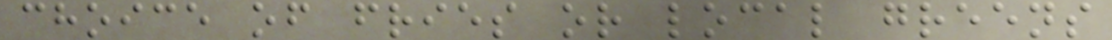choice of fries or local greens
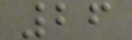26
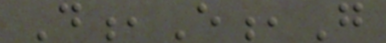D,E,G
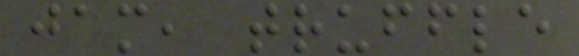jam, truffle
